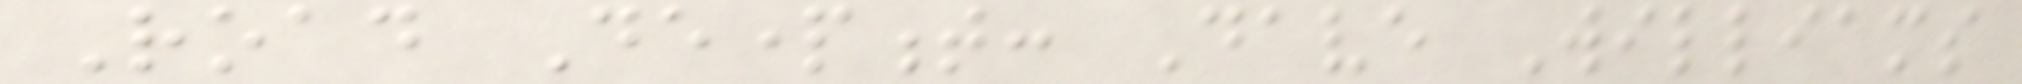Road Department: Dave Williams
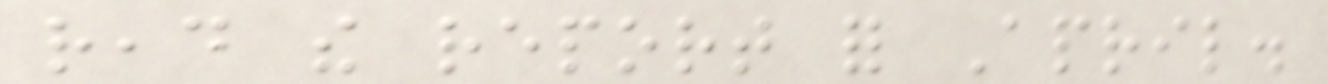read the report for April.
